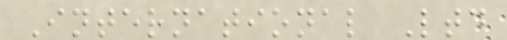International Ltd
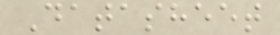Datasheet
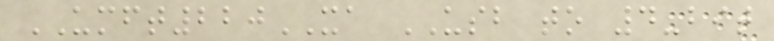UMFT220XA USB to 4-bit
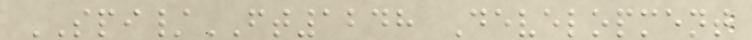SPI/FT1248 Development
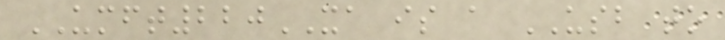UMFT220XA is a USB to
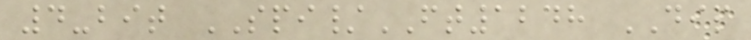4-bit SPI/FT1248 DIP
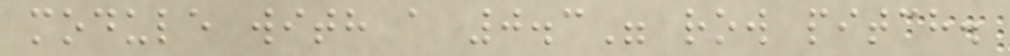module with a 0.3" row pitch.
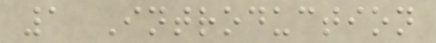1 Introduction
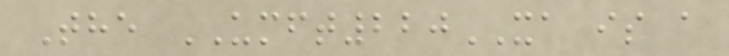The UMFT220XA is a
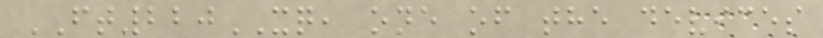FT220XQ, one of the devices
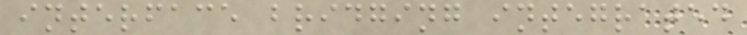interface bridging integrated
